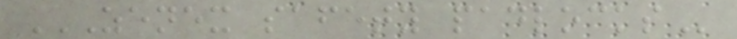ZENEX SAFETY PADLOCKS
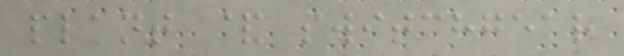plant & switchgear
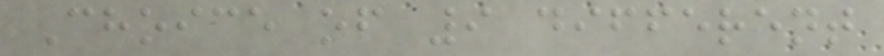Choice of 9 different
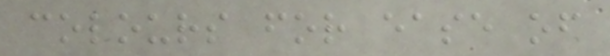colours for ease of
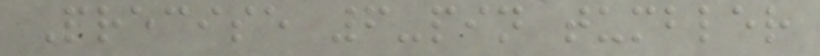Precise 6-pin tumbler
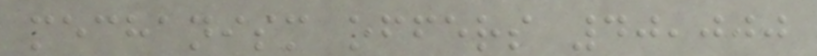mechanism offers 40,000
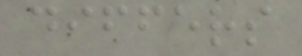differs
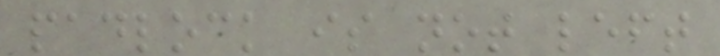padlock is not left
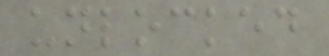unlocked
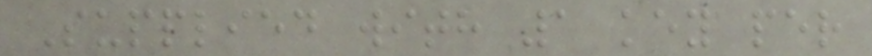Supplied with 1 key per
